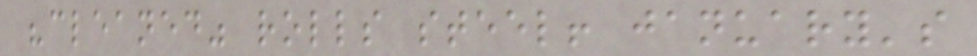"cleaned" rolls steel! january's
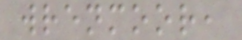wrenmoor,
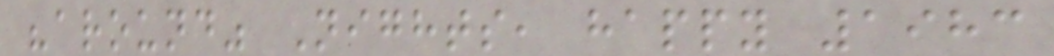"around" Nights, happy 1983
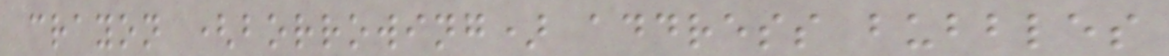crayon (borrowing) address bubbles
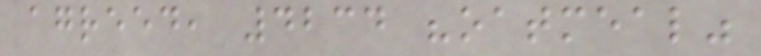agreed, 4234 "oatmeal"
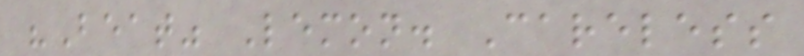"Beat" Lemon. Careless
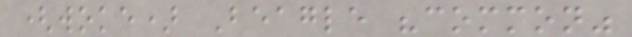(woke) Beagle "common"
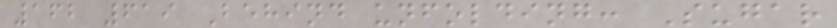162 619 Behind unfolding: Sugar
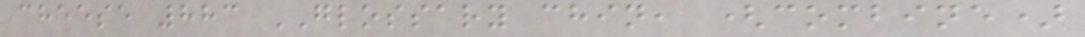cheese 883 GLOSSARY chin, (combine)
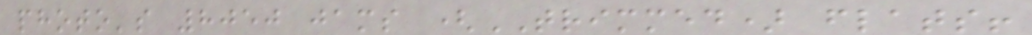photo's 8050 jams (TRIMMED) flats!
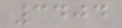3404
